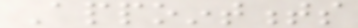Appointments
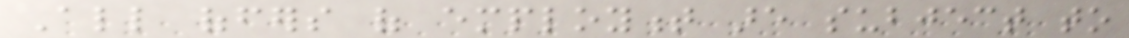All offers of employment are subject to
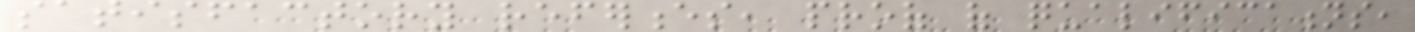satisfactory references, proof of qualifications,
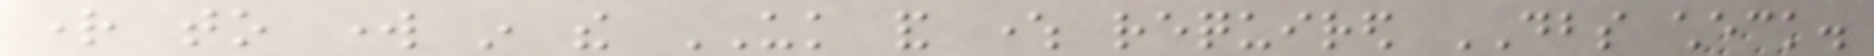right to work in the UK and where required DBS check.
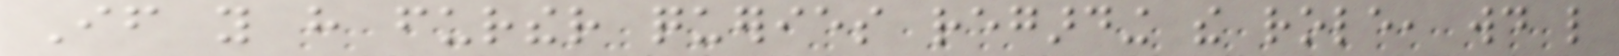If you have further queries regarding the role, would like
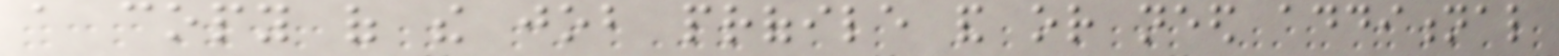a copy of the job profile and or need additional
